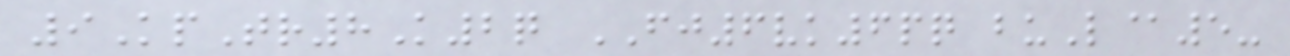9KpTr8K2q FJ6vk6pq buL@5-
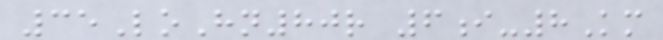35LoHn80r 6i-8Km
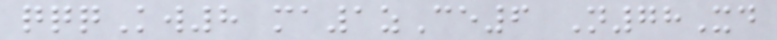qqqKw8 ma1zCe6 N78Xd
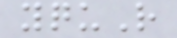yquR
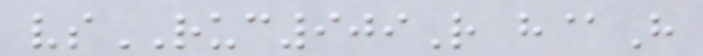vsRUC909R h@H
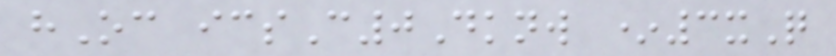hOc icsC0Dknw *3xQ
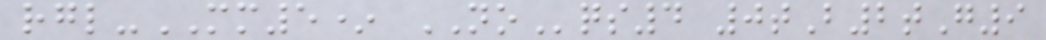rgl-MM5* NOqs4 0tB2tG9
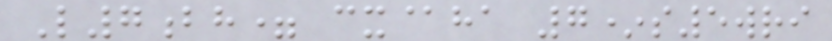L7bh= cx@ha 7*s5wri
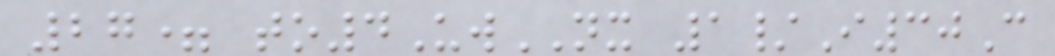27= to4UwNX 1/I30C
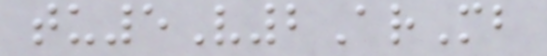tu5V2ArMb
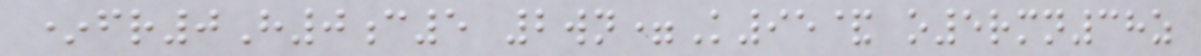*fr0H0c5 2wn=K95& o5rmn38z
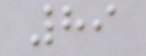89
